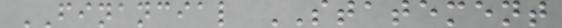FINANCIAL STATEMENT
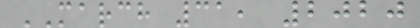MARCH 31, 2020
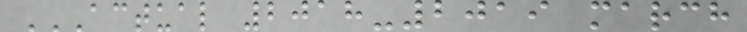ACTUAL 2018-2019 MARCH
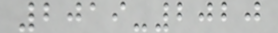2019-2020
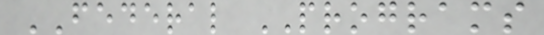FEDERAL PROGRAMS
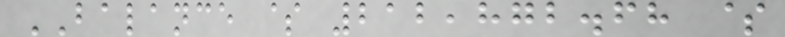BALANCE $ 212,872.68 $
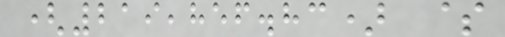(219,856.83) $
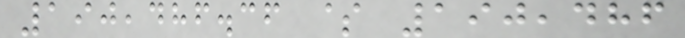190,486.36 $ 190,486
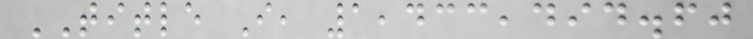TITLE I, 1,433,494.60
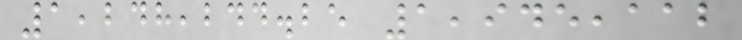1,248,244.25 1,945,112
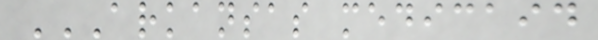ARKANSAS MEDICAID
